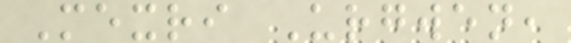Mexri Urgwen,
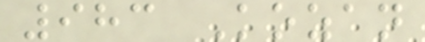983 Kozan
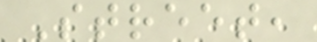Street,
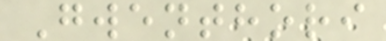Gwenthori
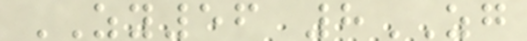ZY56 8ZG
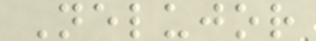Nelujor
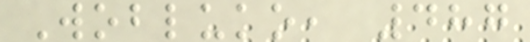Wobluko, 487
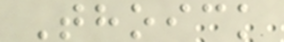Thoick
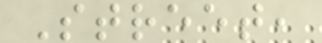Street,
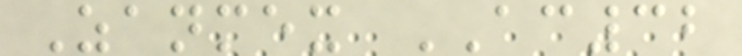Zanmex AC32
